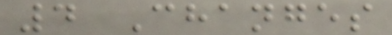4 Changes
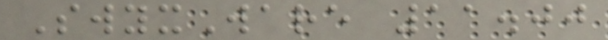SwyxWare 11.00
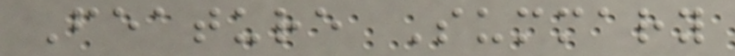Feature Summary
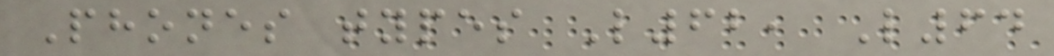Phones types L62, L64
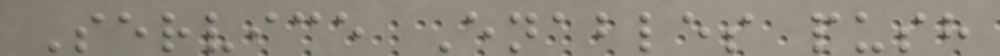Service Enables push
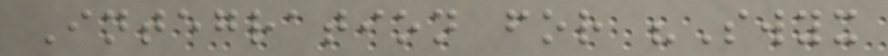Integration for "Swyx
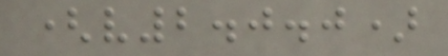(v2.0.0)
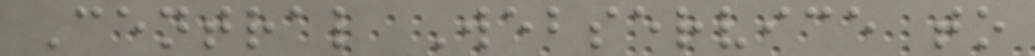Central Webservice to
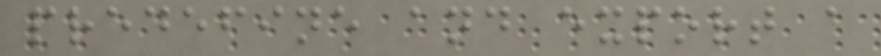predefine and export a
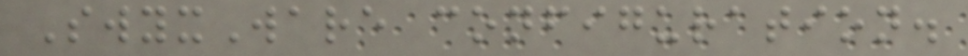SwyxWare configuration.
